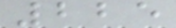225
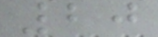20
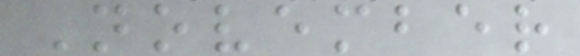November
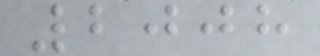2008
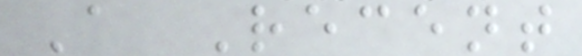A Recent
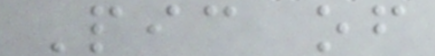Pic of
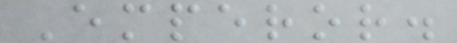Emperor.
